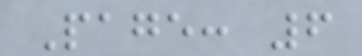Page: 6
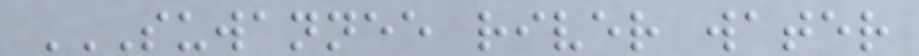SUWANNEE RIVER WATER
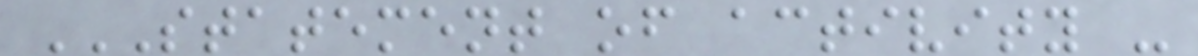STATEMENT OF ACTIVITY -
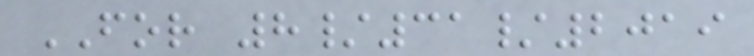FOR 8/31/2019
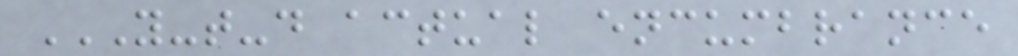Y-T-D ACTUAL ENCUMBRANCE
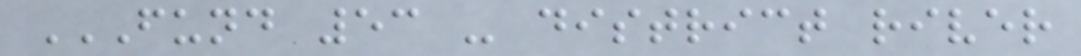FUND 53 - DISTRICT RIVER
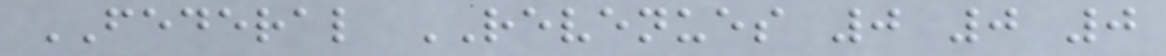FEDERAL REVENUES 0 0 0
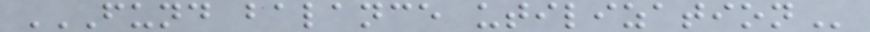FUND BALANCE UTILIZATION
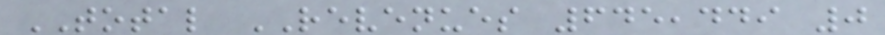TOTAL REVENUES 645,449 0
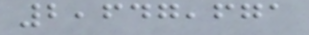2,647,671
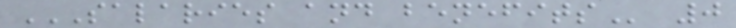SALARIES AND BENEFITS 0
